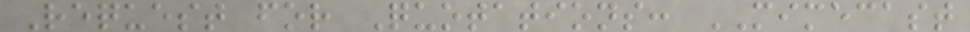Request for Quotations: MIMECAST
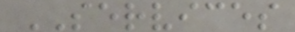SERVICES
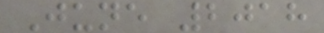June 2018
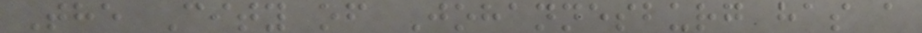The City of Johannesburg has a
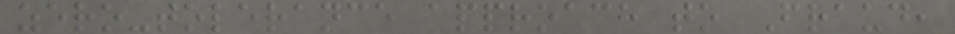zero-tolerance approach to Fraud,
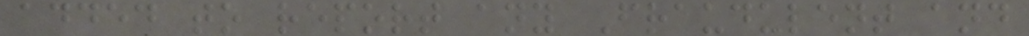added to report any Fraudulent and
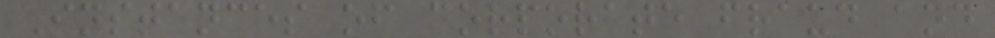Instances of corporate fraud and
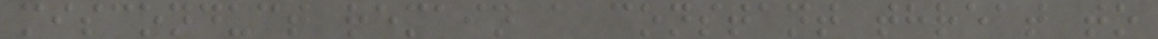misconduct remain a constant threat to
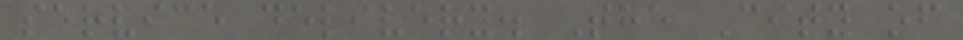service delivery. The City of
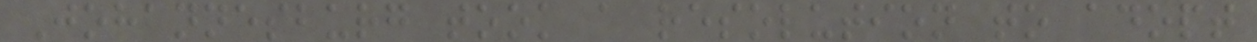Johannesburg took a resolution to adopt
